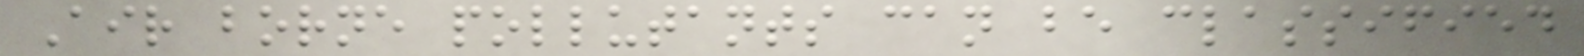Air borne pollutants can be classified
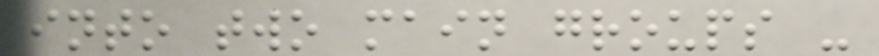into two main groups -
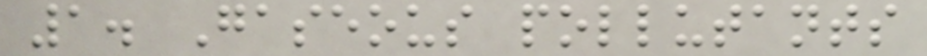1. Gaseous pollutants
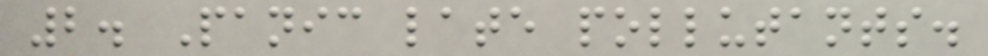2. Panic late pollutants.
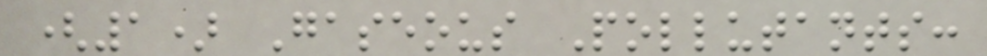(1) Gaseous Pollutants:
